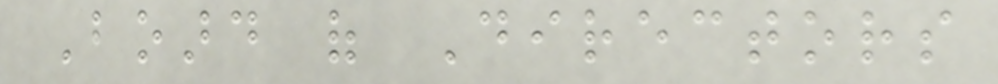Board of Directors
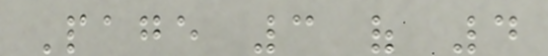Page 3 of 4
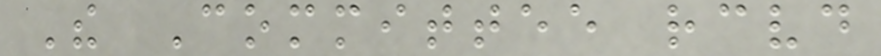The Committee received
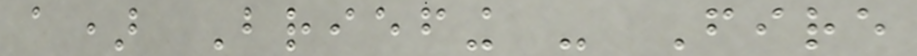a) Briefing - Fire
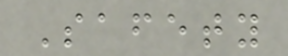Safety
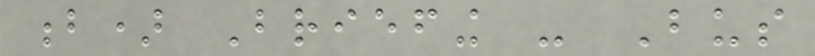b) Briefing - Bus
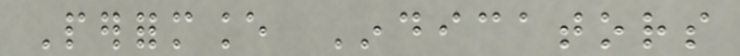Performance Indicators
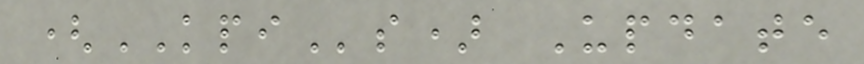(KPIs) Update
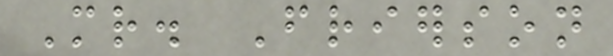Mr. Frierson
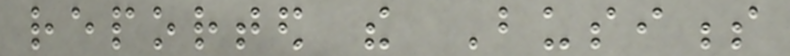reported the Business
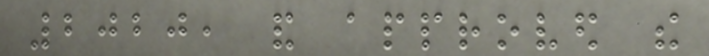2020, and approved the
